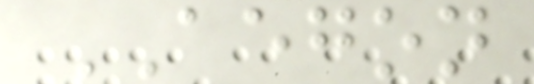AEGON
